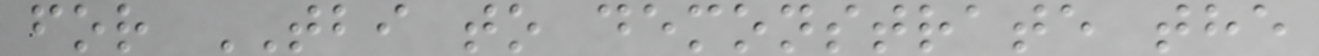for TBI to demonstrate the
